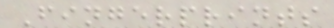Fingerprints
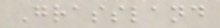Grassland
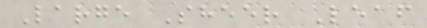Large Sheer Leaf
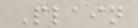Plain
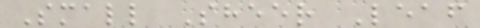Small Sheer Leaf
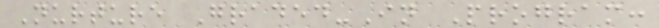Nurture Graded-In Program:
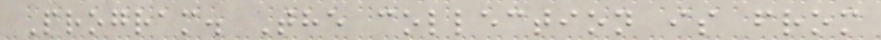Program. The collection is from
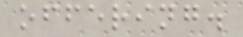offering.
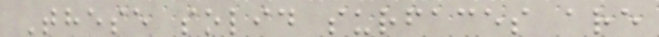These solid surfaces are
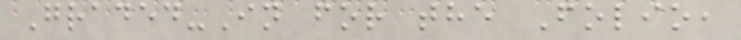Graded-In for the Folio,
